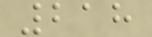218
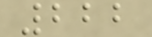222
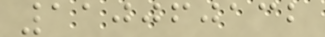110060132
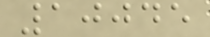10045
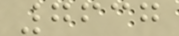7637
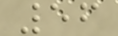56
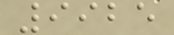9925
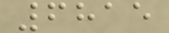6815
